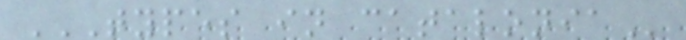TYPES IN CATALONIA
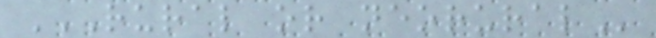RURAL OR NEORURAL
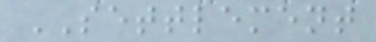SETTLEMENT
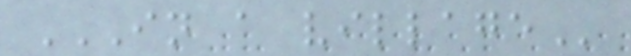IN A VILLAGE
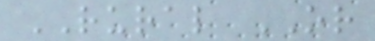RURAL OR
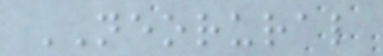NEORURAL
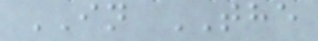IN THE
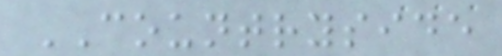COUNTRYSIDE
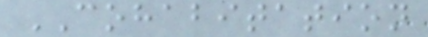COHABITATION
